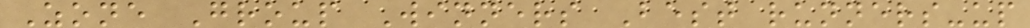Zone Group Winners Best runners-up
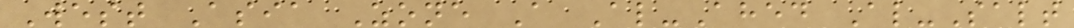West Asia Zone A Al-Ahed Al-Salt
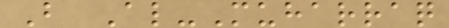B Al-Muharraq
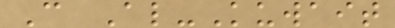C Al-Kuwait
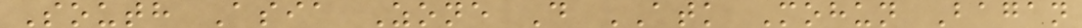South Asia Zone D ATK Mohun Bagan
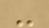-
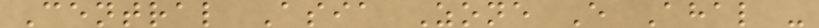Central Asia Zone E Ahal -
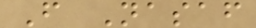F Nasaf
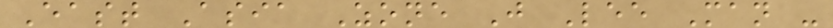East Asia Zone J Lee Man -
